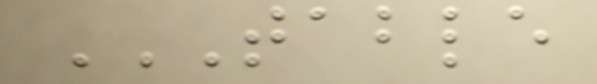TABLE
